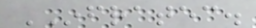INFRATEC.
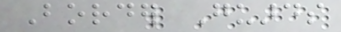Border Guards
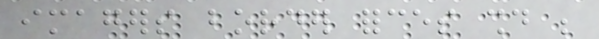imagers border forces should be
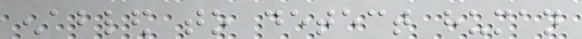enabled to detect human
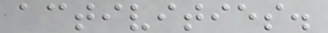activities.
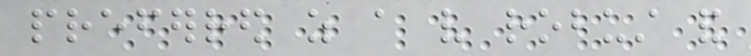preferred as a very robust and
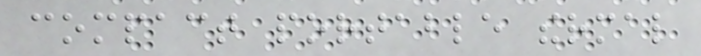compact portable thermal
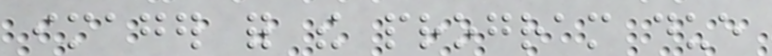imager for the program due
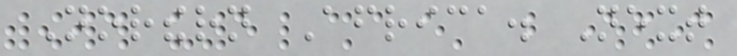Northern Africa. Next
